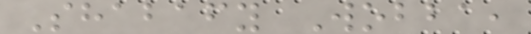Shabafy Wobba,
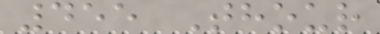455 Thour
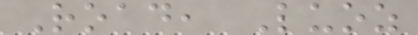Road, Luoz
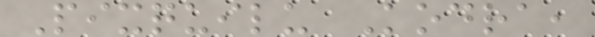Pixquilu Kodra,
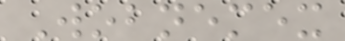Wobnemex
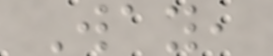Way,
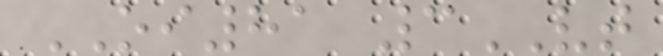OI81 3VT
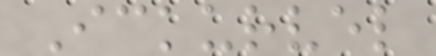Ickurvel
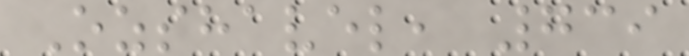Ozshavel, 739
